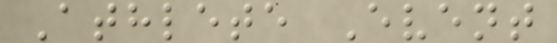Athlete Event
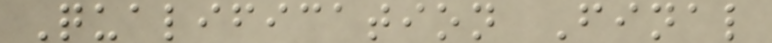Qualification Final
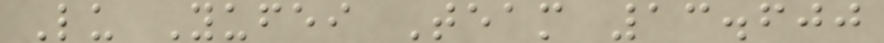Lu Yufei Team 13.600
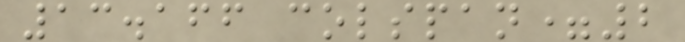13.166 colspan=2
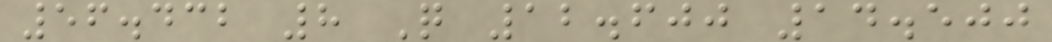56.432 8 Q 12.600 14.500
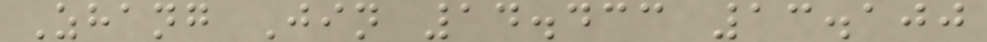Zhang Jin 14.433 13.100
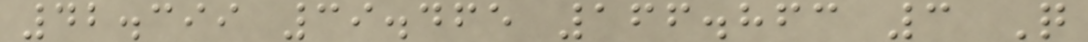42.399 39.465 166.863 3 Q
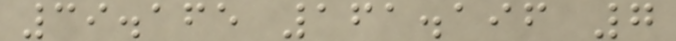39.165 161.196 7
